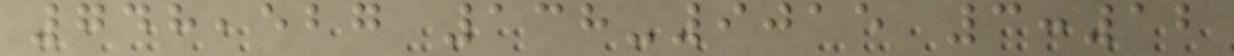748,527 138-9015 3:12
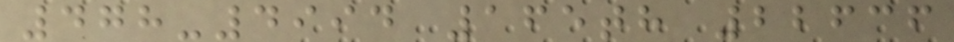478-4994 165th 22636
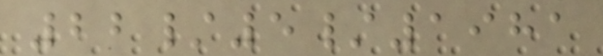22/5/1981
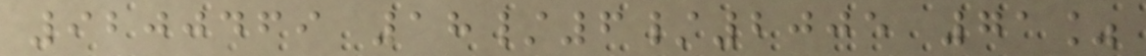9200469 18/6/2005 71%
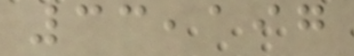33,197
